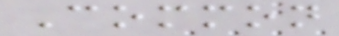Common
